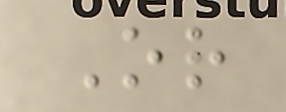Or
